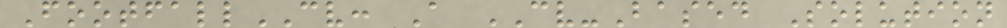FootfallCV: A CV-Based Solution
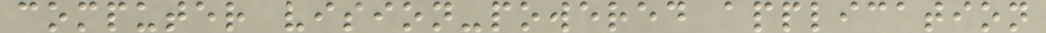computer vision-powered application
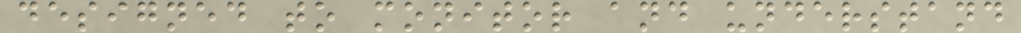designed to monitor and understand
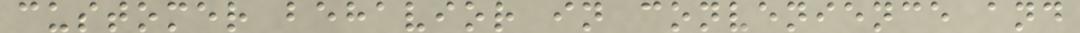customer behavior in convenience and
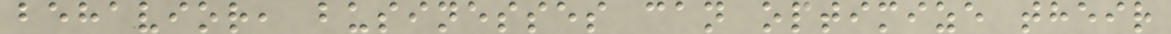behavior, businesses can optimize their
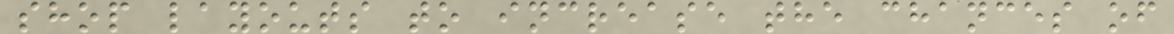shop layouts to increase the chances of
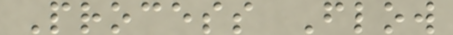Process Flow
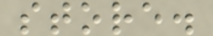store.
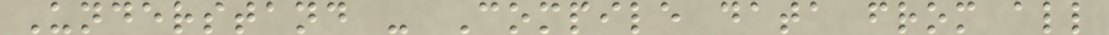Understand - Compile data from all
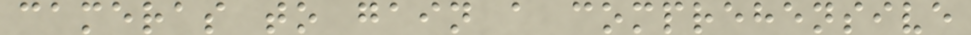cameras to gain a comprehensive
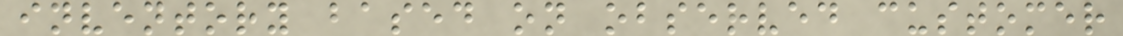inventory based on observed customer
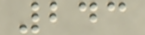243
